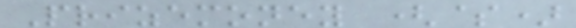Prizemoney ($)
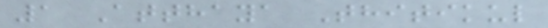1 Atthaya Thitikul
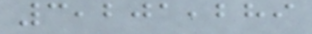3,201,289
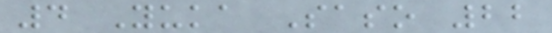4 Yuka Saso 22
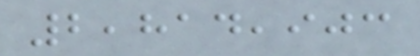2,814,903
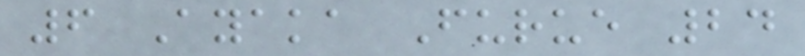6 Ayaka Furue 24
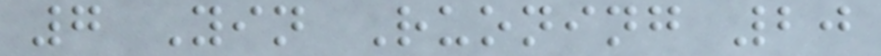7 Yin Ruoning 20
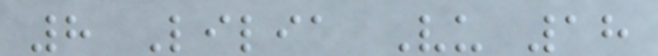8 Lilia Vu 18
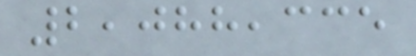2,088,335
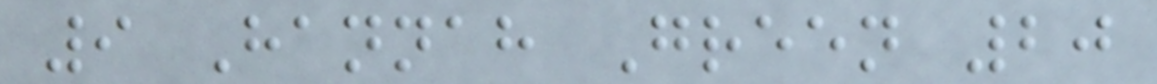9 Hannah Green 20
